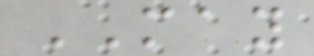MAY
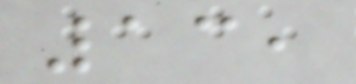13,
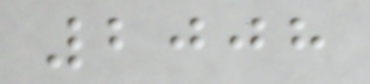2008
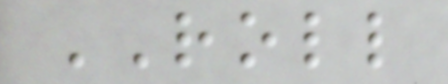ROLL
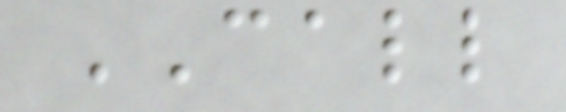CALL
